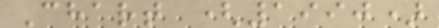Chart (1990)
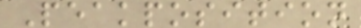Peakposition
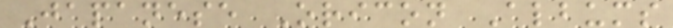Japanese Oricon Albums
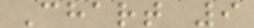Chart 9
